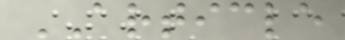ARTICLE
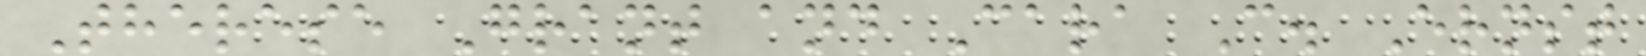Therese Grant and Cara C. Ernst
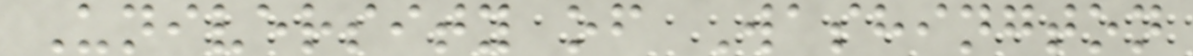University of Washington
